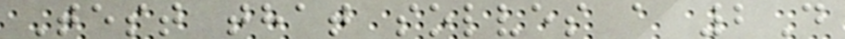Test that solves a 2D
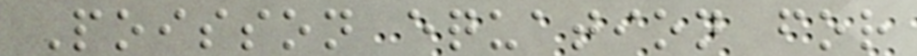Poisson equation for
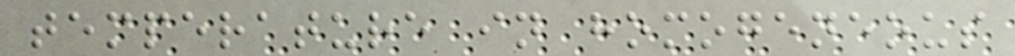temperature in homogeneous
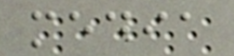media
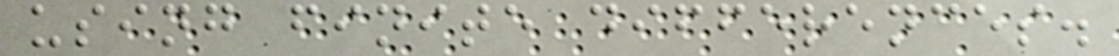using finite differences.
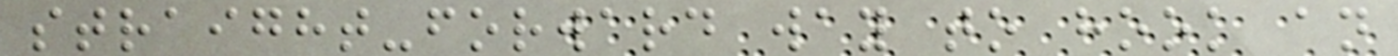straight-forward way to hook an
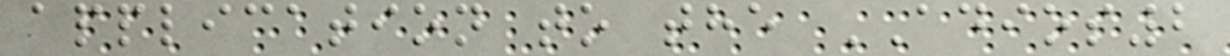application to the ADIOS2
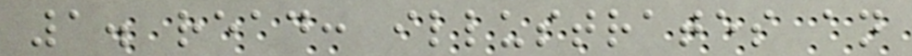1. read: illustrates an
